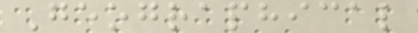Geographical
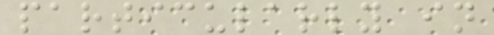particularly in
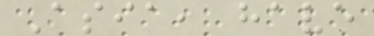Asia, have
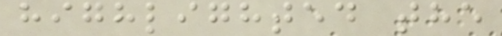highlighted the
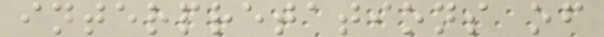interpretations of
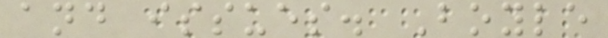and issues. Boyle
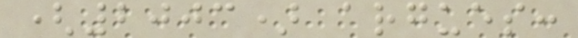(2003) argues:
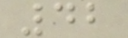42
